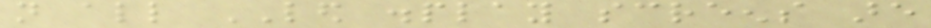not all LED display screens are
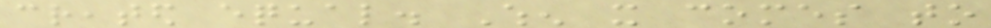created equal. When it comes to
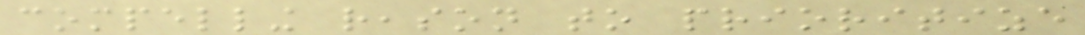compelling reason to prioritize
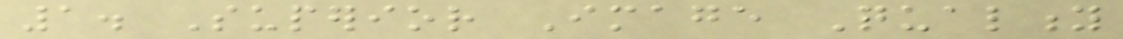1. Superior Image Quality
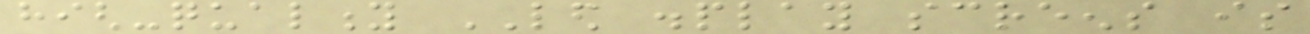high-quality LED display screens is
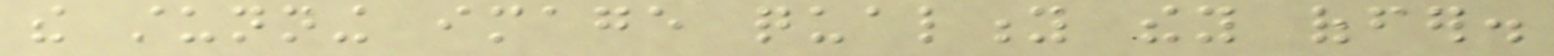the stunning image quality they offer.
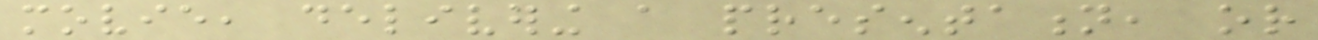movie, delivering a presentation, or
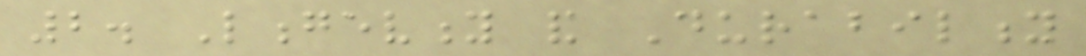2. Longevity and Durability
